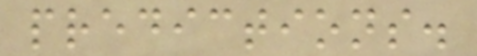predictions.
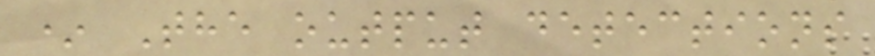* The output detections
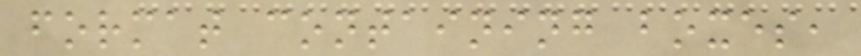format containing boxes,
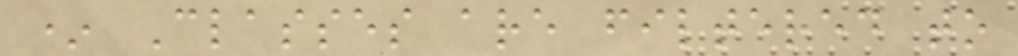* Classes are filtered to
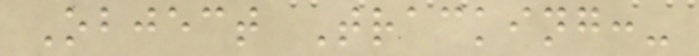Object Tracking:-
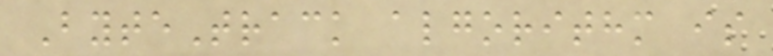ByteTrack algorithm is
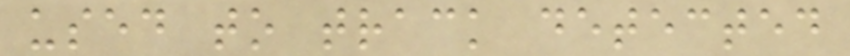used to track detected
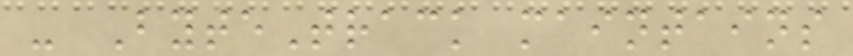- ByteTrack maintains
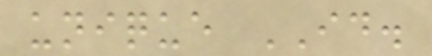unique ID.
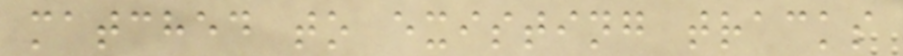matched to existing tracks
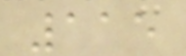115
